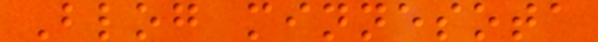Blog minnesota
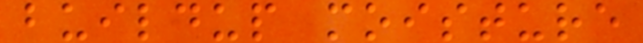buildup moisture
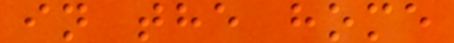in the home
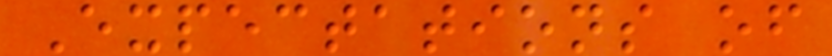Expectations of
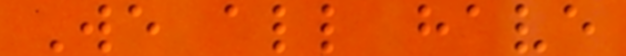We all have
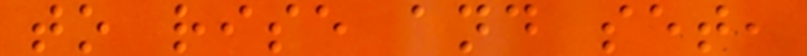to rise and set,
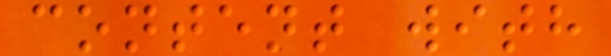content with
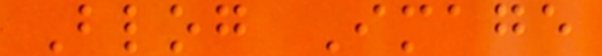Blog Image
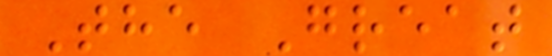The Great
